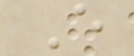E
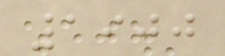1900
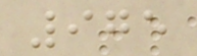975
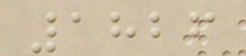1826
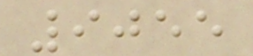9055
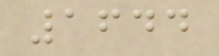1644
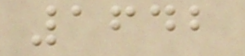1642
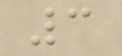3
